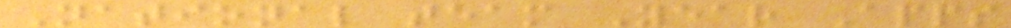National team Year Apps
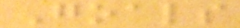Goals
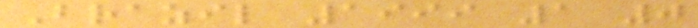Brazil 1999 1 0
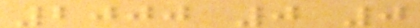2000 0 0
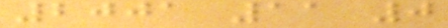2001 11 0
